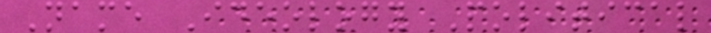Name Ideology Political
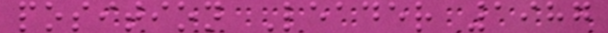position Leader 1987
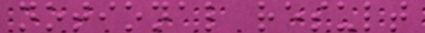notional result
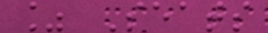% Seats
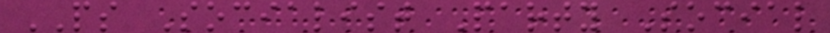PS Socialist Party Social
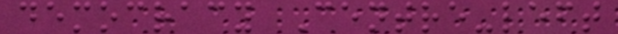democracy Centre-left
